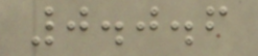0.0.6
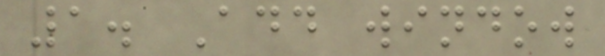1. Add window
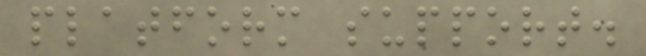platform support.
